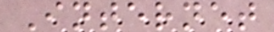Internet
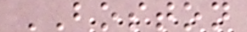BOSTON
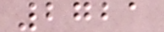2721
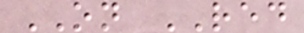ON RED
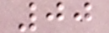00
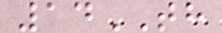14TH
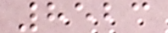8523
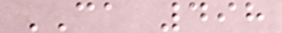CA 498
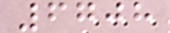6708
